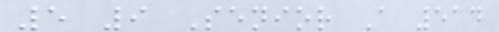5 9 Senior A 514
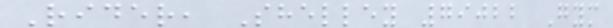Rider, Shelley 79022 Gym
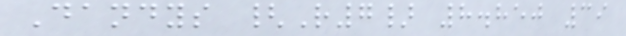Dandys {R7} 8.850 39
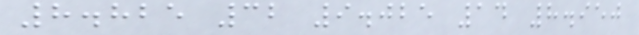8.825 32 9.025 14 8.950
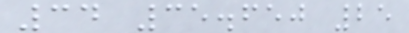34 35.650 25
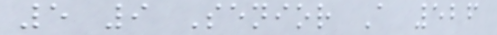5 9 Senior A 526
